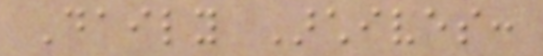Daily Archives:
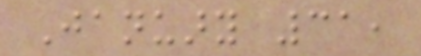January 31,
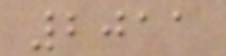2011
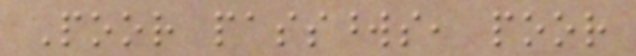Poor passwords, poor
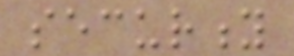security
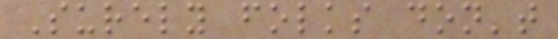Surely folks don't
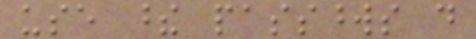use these passwords do
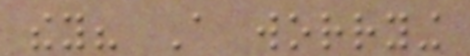they? A worrying
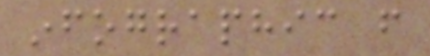infographic from
